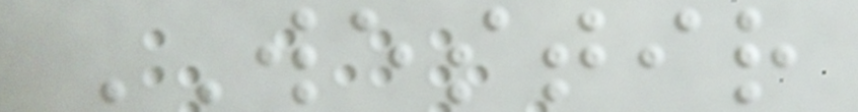WESTIR
